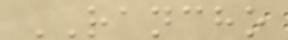RANCHO
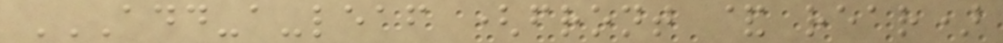ADD-A-LEAF (FRONT & REAR)
